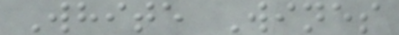White Wines
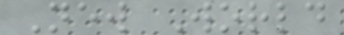New World
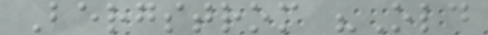Bergstrom "Old
